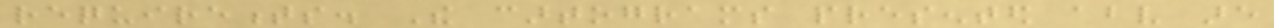requirements. The cartograms presented above are
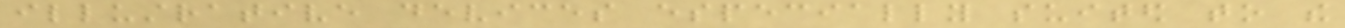illustrative devices especially suited to the
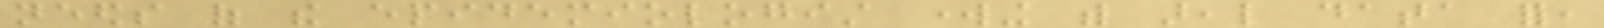needs of the epidemiologist working with areal data for,
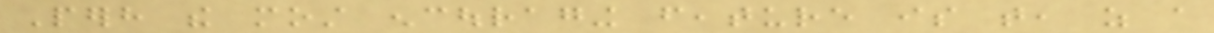Perhaps the most encouraging feature is that, as a
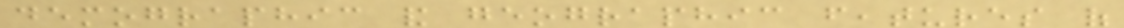demographic and geographic features of
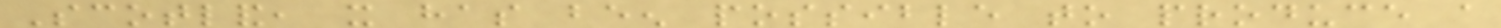Scotland, it has been possible to produce a
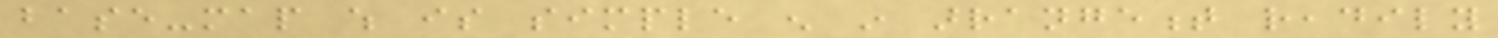base-map which is simple enough in arrangement readily
